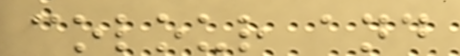colour and
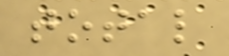total
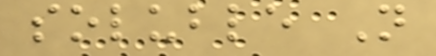soluble N
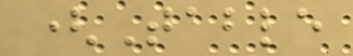(Table
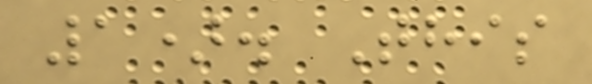1). This
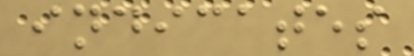indicates
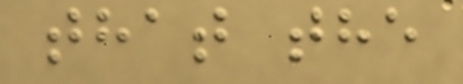that the
